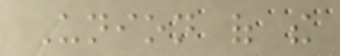Union of the
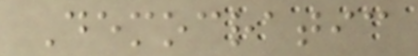Democratic
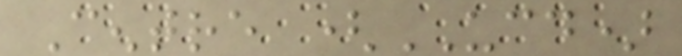Centre (UCD)
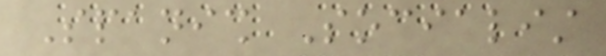Spanish Socialist
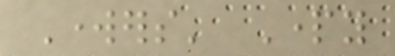Workers' Party
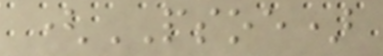(PSOE)
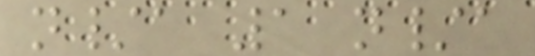n/a 1 n/a
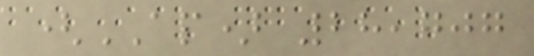(AP) 28,707
